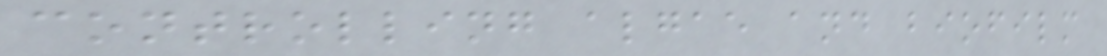controlling algae and biofilm
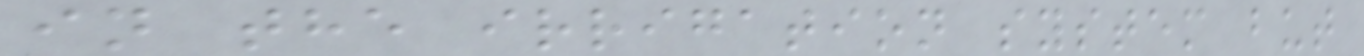in the irrigation system but
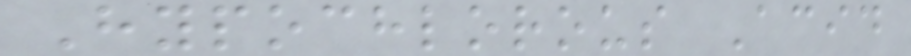Hypochlorous Acid
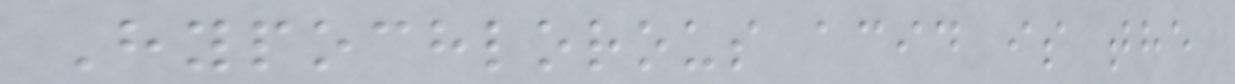Hypochlorous acid is the
